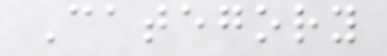Category
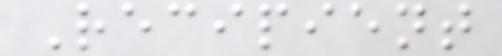Recipient
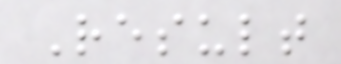Result
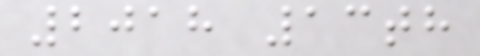2018 13th
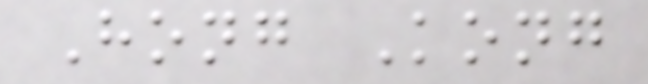Hong Kong
